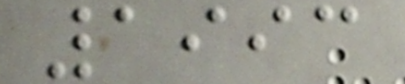1993
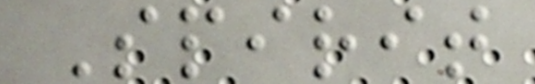Spirit
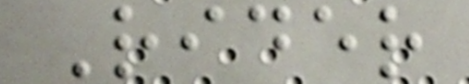Rider
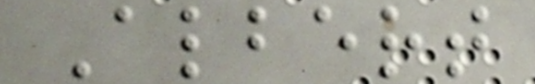Albert
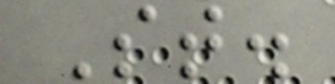St.
